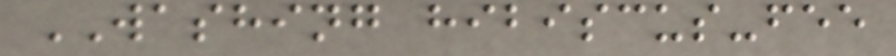WASHING hibiscus-fee
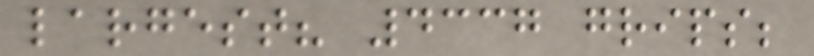largest? 4337 grips;
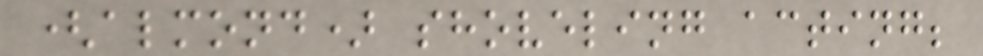(almond) shoveling acting;
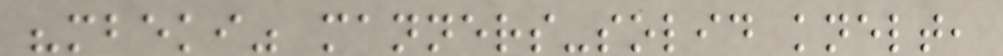"mbeki" manners-solid knelt,
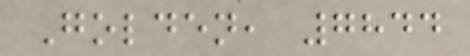Golden, 7844
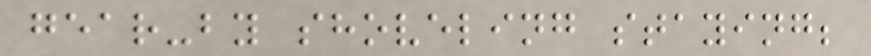gear-by shoveling staying;
